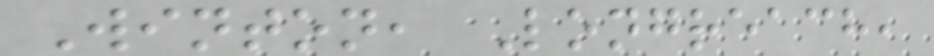Winton, Longreach,
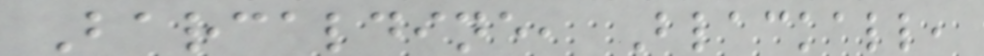Barcaldine, Blackall,
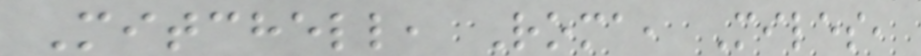Mitchell, Roma, Miles,
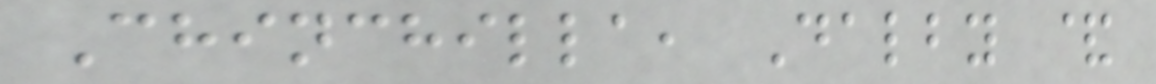Chinchilla, Dalby &
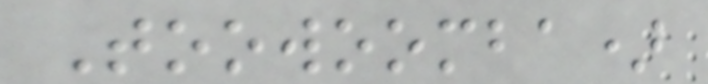Toowoomba)
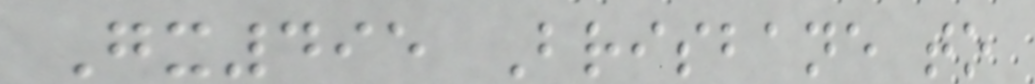Gx495 Brisbane to
